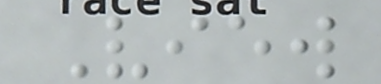View
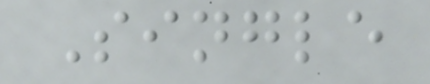Single
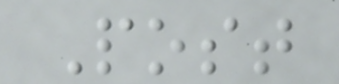Post
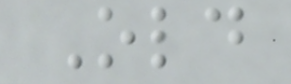Old
